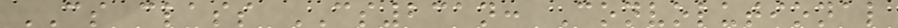CS class CS231n: Convolutional
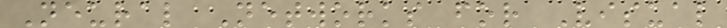Neural Networks for Visual
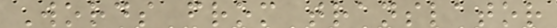Words from translator
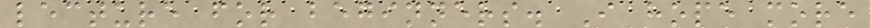lecture for beginners. I hope more
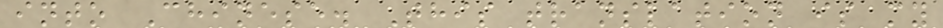into Chinese. This translation is my
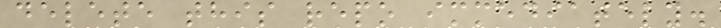delete this repo immediately.
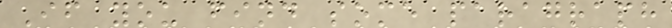If you find some paragraph
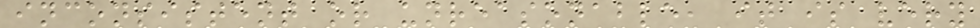inconsistent or unreasonable, it is very
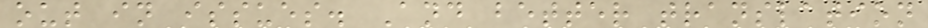out in issues. And better translation
